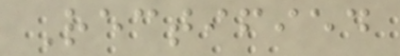Rectified
